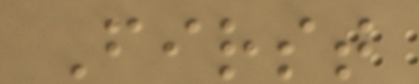First
